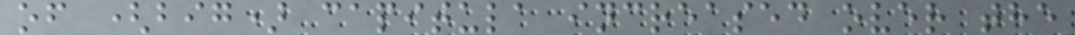of (big) capitula increased over the
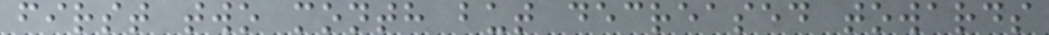first two month but decreased towards
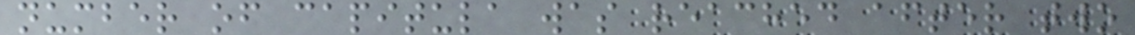number of capitula was reached after two
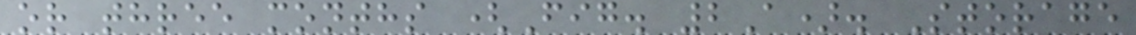or three months (Fig. 2A). Storage
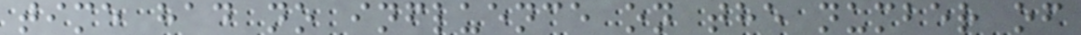time had no influence on the number of
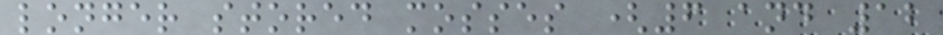longer stored mosses (6 and 12
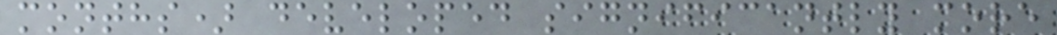months) developed significantly more
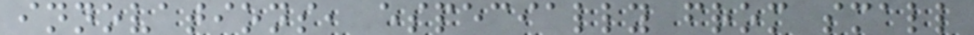innovations, especially from small
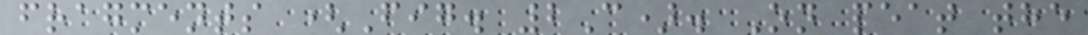fragments (Fig. 2C). On peat the
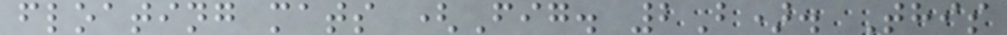floating mats (Fig. 2B). This
